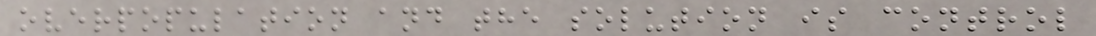overpopulation and the solution is control
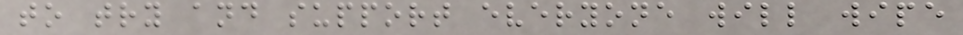to try and support everyone will wipe
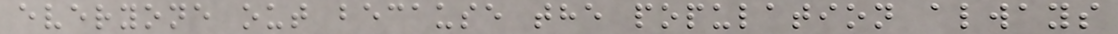everyone out because the population always
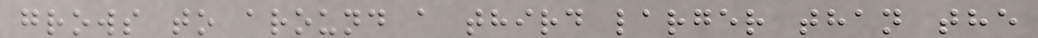grows to around a third larger than the
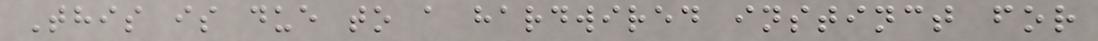This is due to a hardwired instinct for
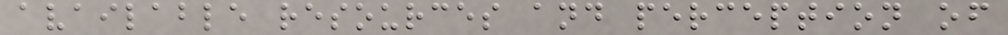available resources and perception of
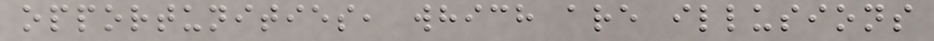opportunities, which are illusions
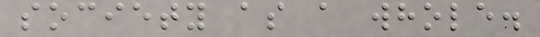society as a whole.
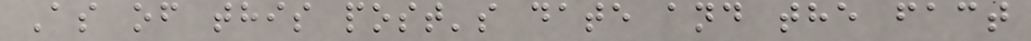As of this post's date and the fact
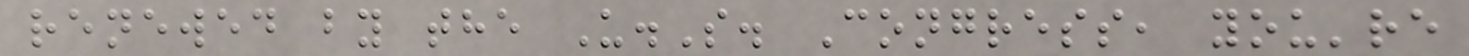renewed by the U.S. Congress, you're
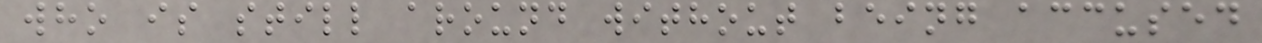who is still around without being accused
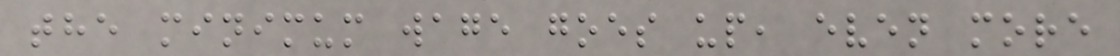the minimum wage goes up, even more
